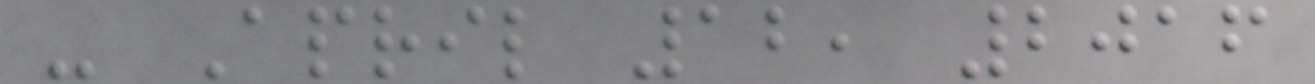- April 12, 2016
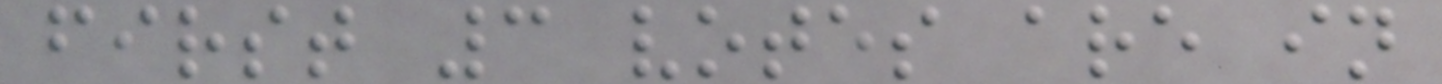first 3 votes are in
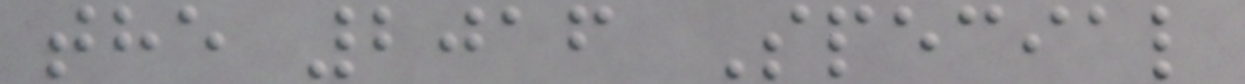the 2016 Special
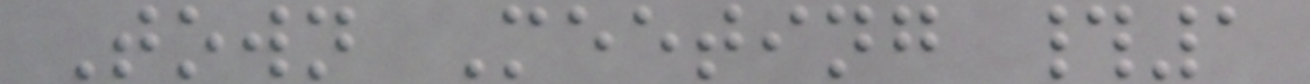Town Meeting #1
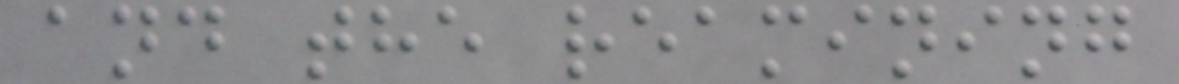and the reamining
